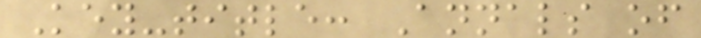Key-title: Annals of
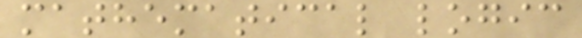mathematical logic
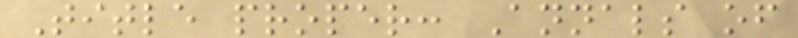Title proper: Annals of
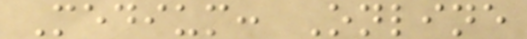Medium: Online
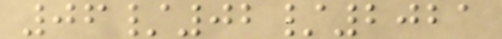06/02/2021
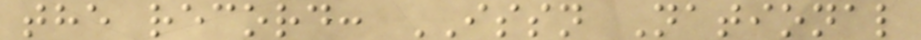the record: ISSN National
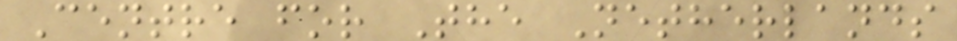Centre for The Netherlands
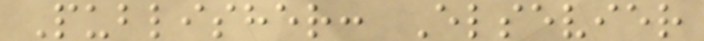Publisher: Elsevier
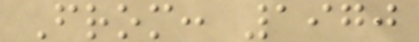From: 1970
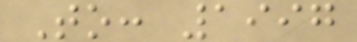To: 1997
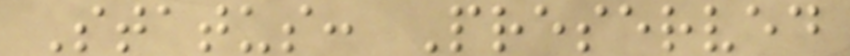Status: Preserved
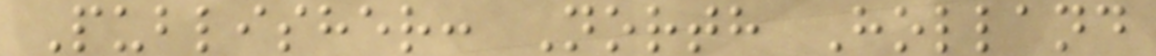Publisher: North Holland
